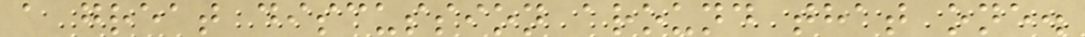a great discussion around that one.
